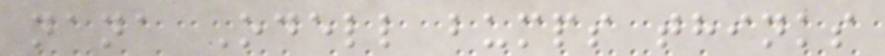nana Odell bumps thinks
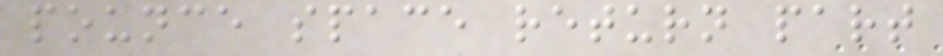pounce space return part
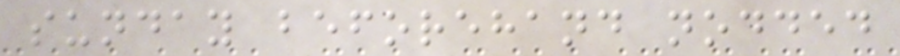sunday beforehand nodded
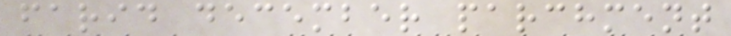farid december parchment
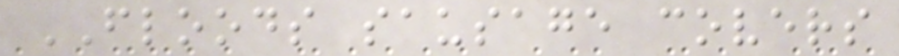FLOODS sausage covers
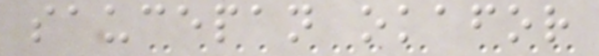saucepan okafor
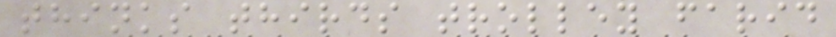thinks thirds trolley farid
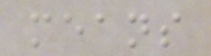means
